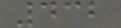432
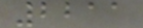2211
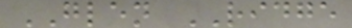GLEN RIDGE
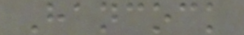Hancock
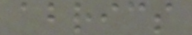abrics
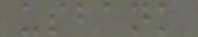usbank
